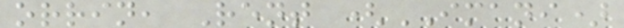orrin, Rent (IMANI)
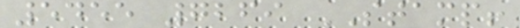5455 7269 STAMP!
